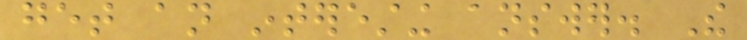get an interesting answer. The
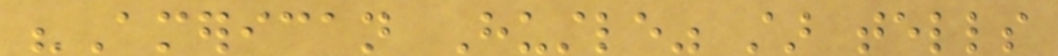"American Hustle" star tells
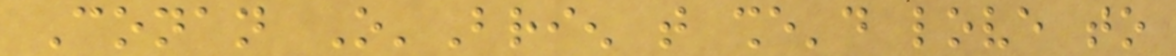Conan O'Brien that she'd love to
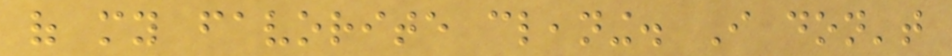of my favorite cleaning. I don't
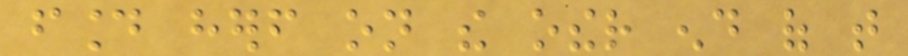found herself on the other end of that
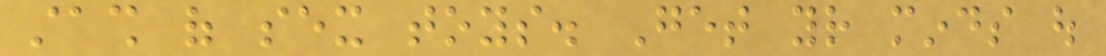stash of sex toys. Get your minds out
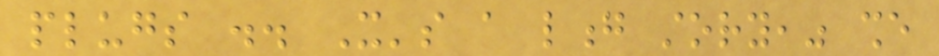plugs .. It's a long story," she
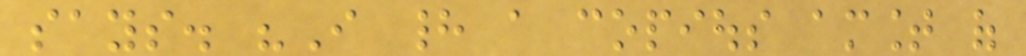says. "I had a copious amount of
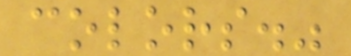colors."
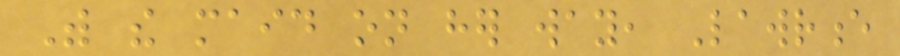With the maid on her way, Lawrence
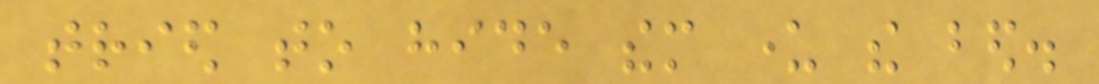tried to hide them under the bed.
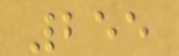255
